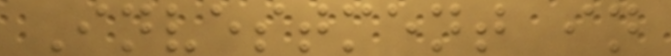Investment in
